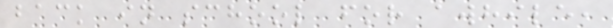back in school for awhile,
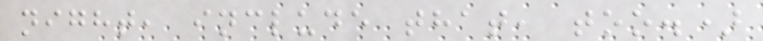night, include that, too.)
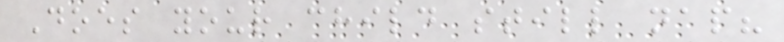Does your child still nap?
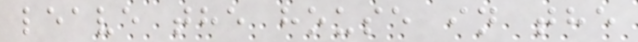leave the house in the
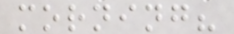morning?
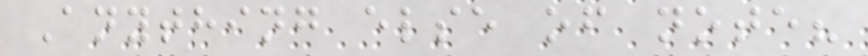Anything else of note?
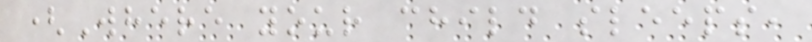(Where your child sleeps,
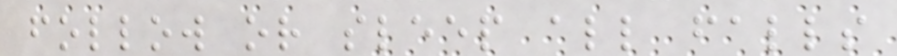follow or sleep all falls
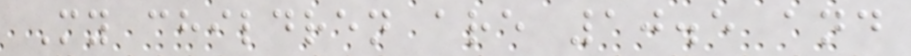My children are 10.5 and
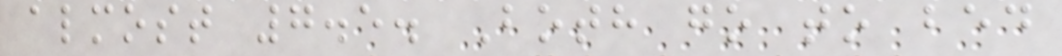almost 7.5. Both go to bed
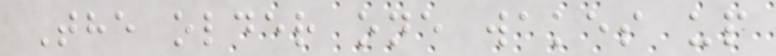The older one wakes up
